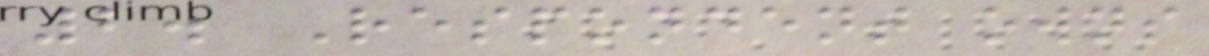2. Respondent owns
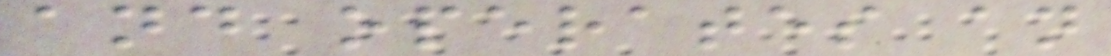and operates an
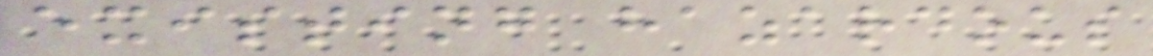existing hazardous
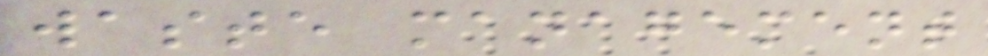waste management
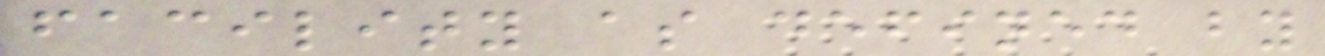facility as defined by
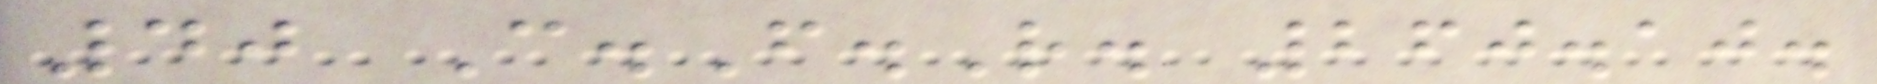40 C.F.R. 260.10.
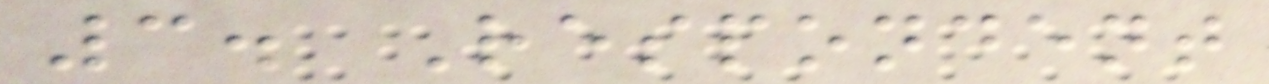3. Respondent
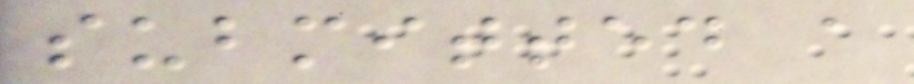submitted a
